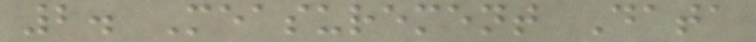2. Measurement Data
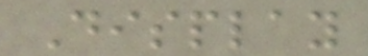Display
